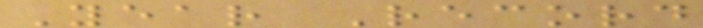Year Record
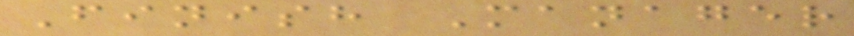Finish Manager
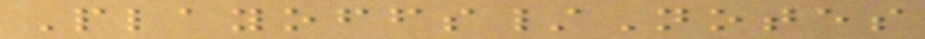Playoffs/Notes
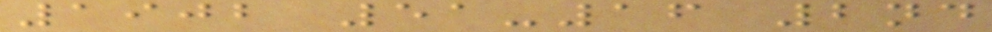1902 51-16 2nd
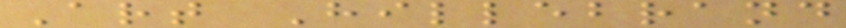Art Hillebrand
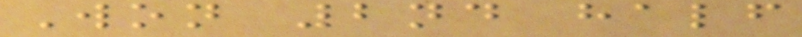Won 2nd half
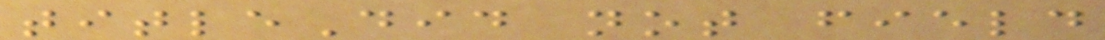titleDid not field
